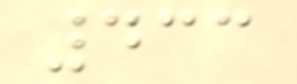433
